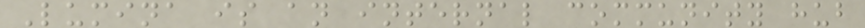Lumina is an internal community hub
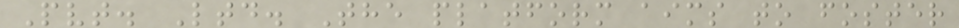Pvt. Ltd. The platform aims to foster
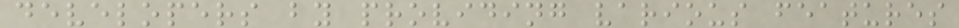developers by providing various features
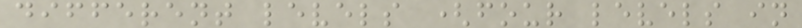different levels (four levels in
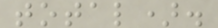total).
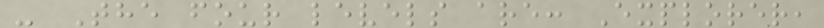- The four levels are: Explorer,
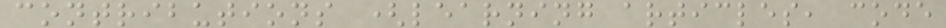contributions (learning articles, code
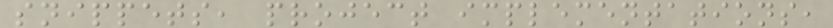snippets, project implementations,
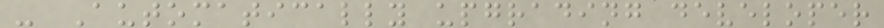- Automatically upgrading developer
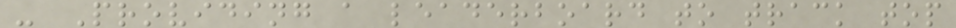- Providing a leaderboard to track top
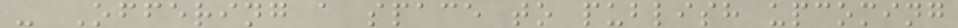- Offering a space to publish upcoming
